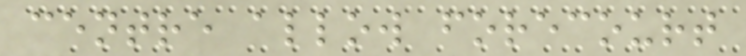centre allow forecourt
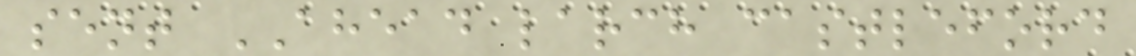sent AHEAD larch castleford
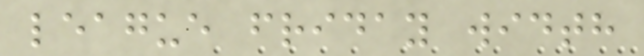league friday width
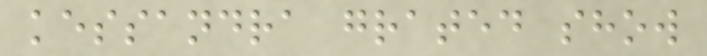kessandra grated show
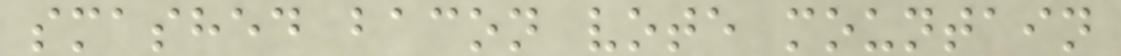smashed bacon vote mountain
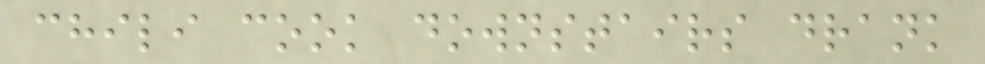chili cook downstairs drank
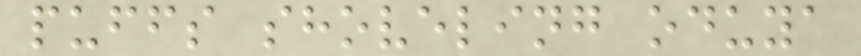puffs shoveling oduya
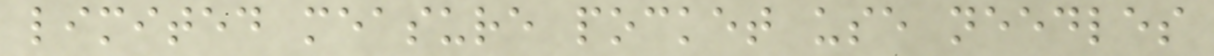limited measure pocket use needles
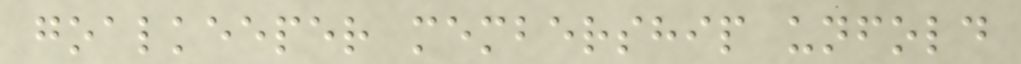goalkeeper membership unfold
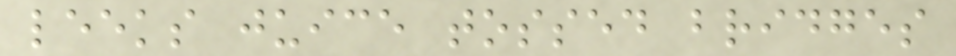leeks juice tossed bridges
